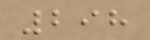298
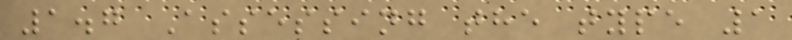1.7 Assessing the type 1
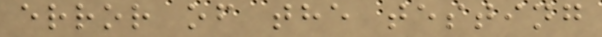error of the testing
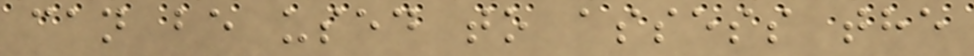can be used to assess the
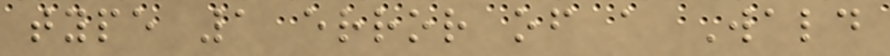type 1 error of a Wald
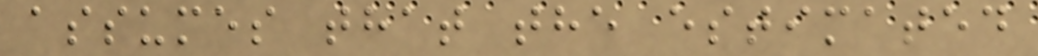assumes that the estimated
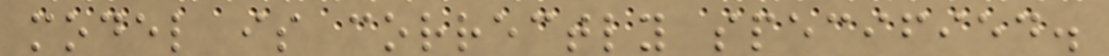model is correctly specified.
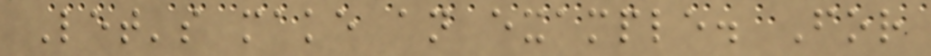Let's make an example. For
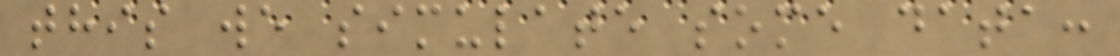this we simulate some data:
